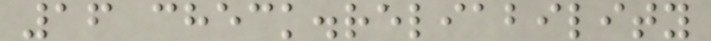16 check.reliability
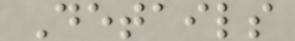Details
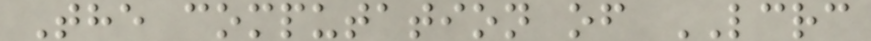The computation of LCRC
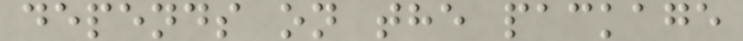depends on the package
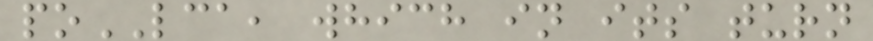poLCA, which in its turn
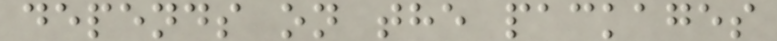depends on the packages
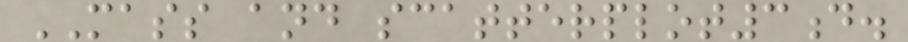MASS and scatterplot3d.
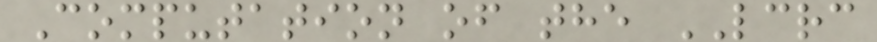Computation of the LCRC
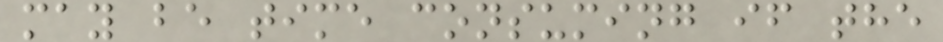may be time consuming if the
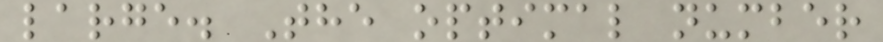large. The optimal number
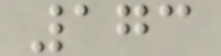173
